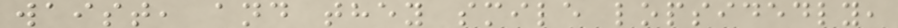waist, and they smile lopsidedly,
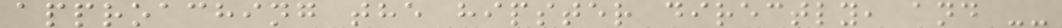approaching the hipster directly, and --
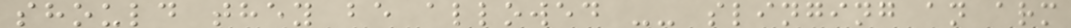should they be allowed -- slinging an arm
